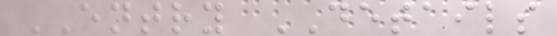ENTRY DETAILS
